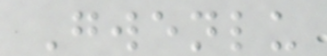Gwenlu
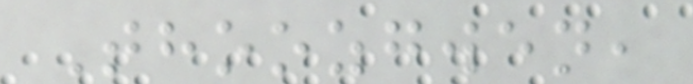Thoozgwen,
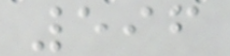596
